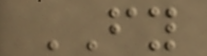FY
